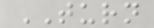TURN
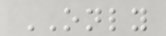ONLY
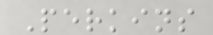Perkins
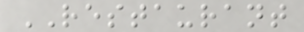RESTAURANT
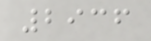2936
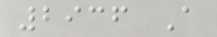2936 A
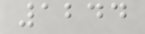1244
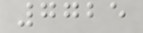7725
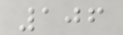106
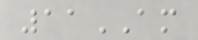11AM
